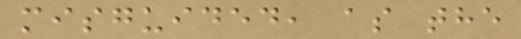misguided, as the
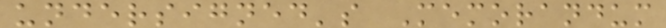undersigned's Memorandum
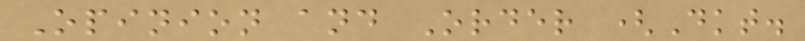Opinion and Order (Dkt.
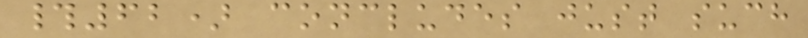#62) concludes just such
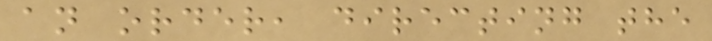an order, directing the
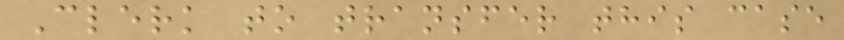Clerk to transfer this case
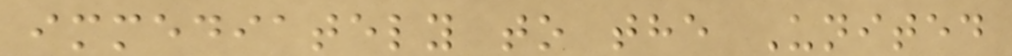immediately to the United
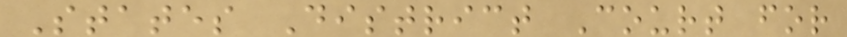States District Court for
